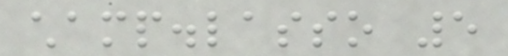champ.lasso 5
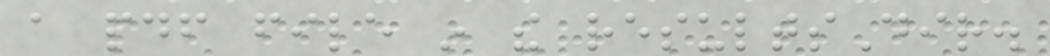a pdf file in the resultsDir.
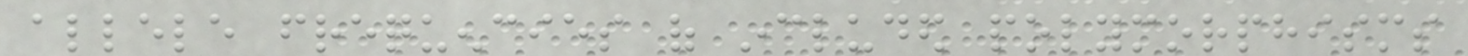allele frequencies of included polymorphisms
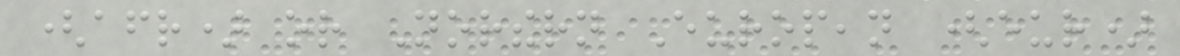(afr) or Northern European (eur)
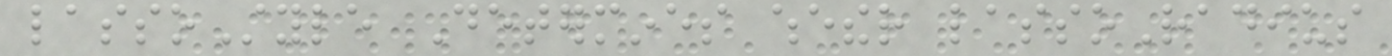lassoStyle Determines whether lassoRadius
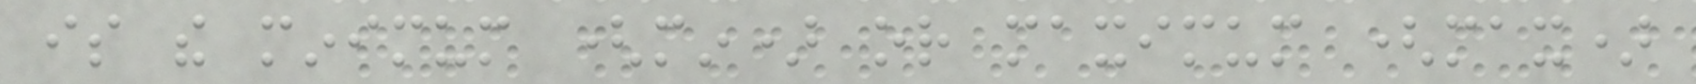is the minimum (min) or maximum (max)
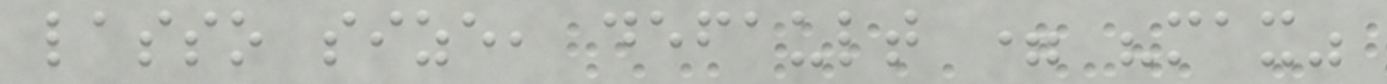lasso size, default = "max"
